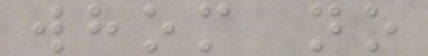whom no
